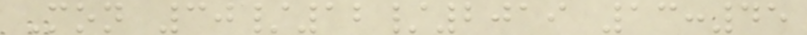Mon 30/12/2019 13:45
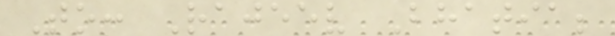To: Rajeev Bhatia;
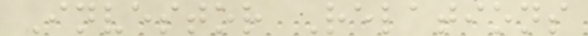Investor Relations
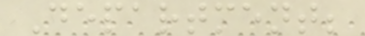Department;
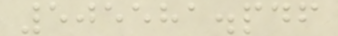505581.pdf
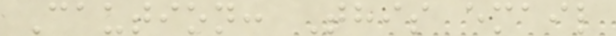Caution: This email
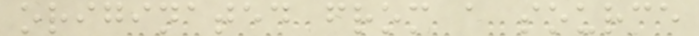originated from a source
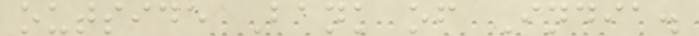outside Bank of India.
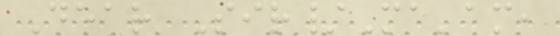Dear Sir/Ma'am,
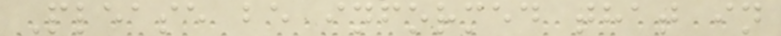Please be informed that in
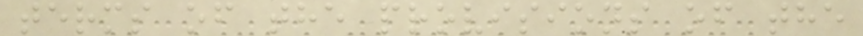terms of the provisions of the
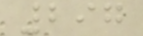297
